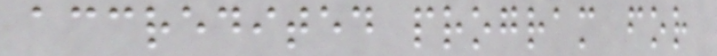accredited program for
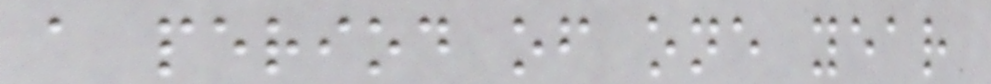a period of one year
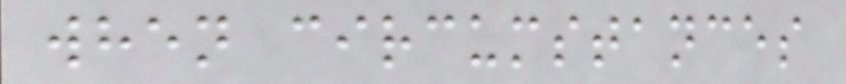when circumstances
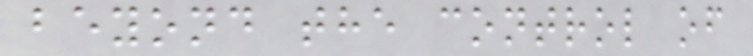beyond the control of
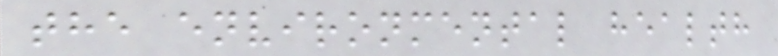the environmental health
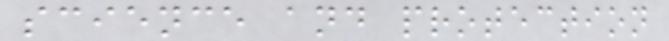science and protection
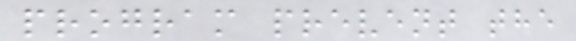program prevent the
